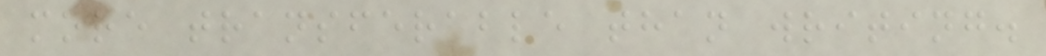more transferable than writing.
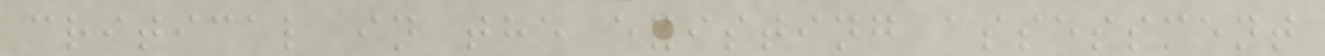critical in the existing assessment
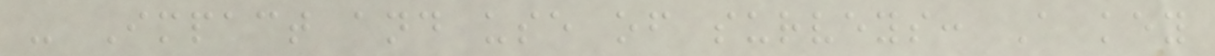- Impact and use of surveys: A key
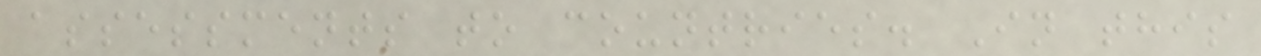assessments to countries. In this
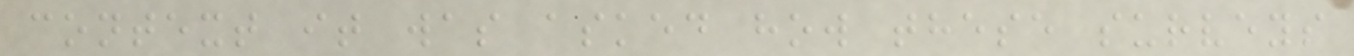context it was asked how these surveys
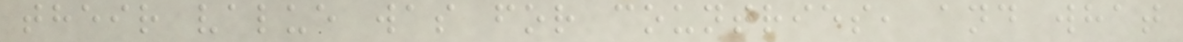their value was for countries, and what
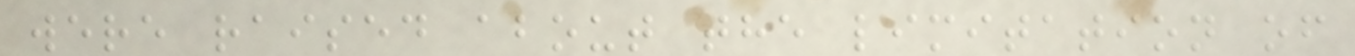were raised about the limitation of
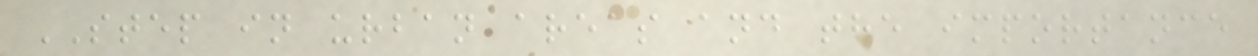STEP in urban areas and the importance
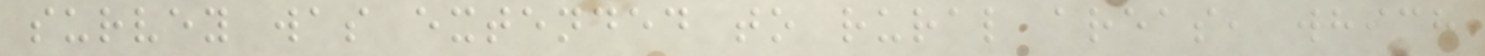survey was extended to rural areas, which
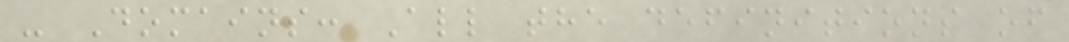- Domains: All the definitions of
